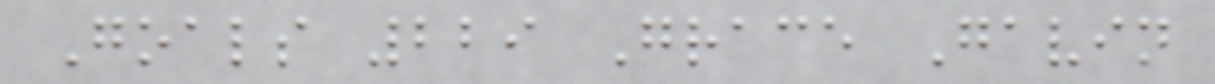Goals 229 Grace Gavin
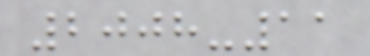2008-11
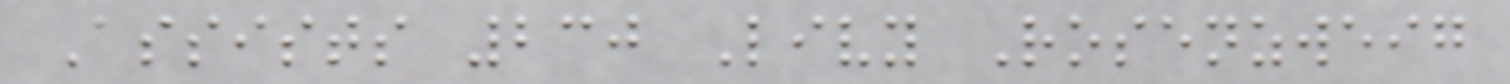Assists 230 Livy Rosenzweig
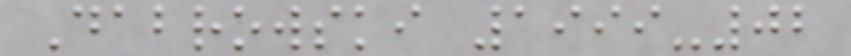Dabrowski 1999-02
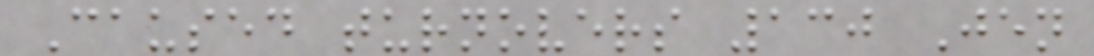Caused turnovers 130 Jen
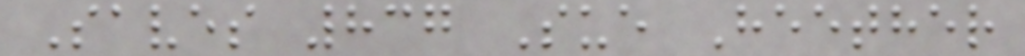Saves 837 Sue Heether
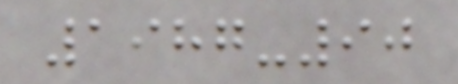1987-90
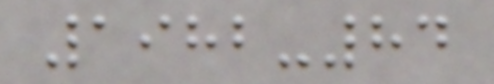1982-84
